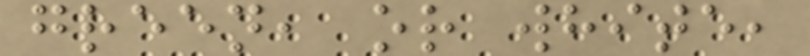green, or white,
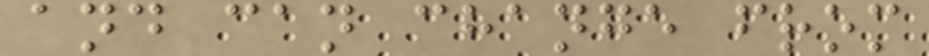and can change from
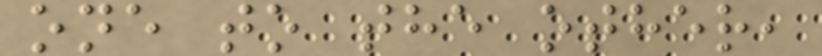one to the other,
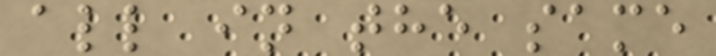all in the same
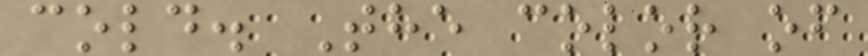cold. The color of
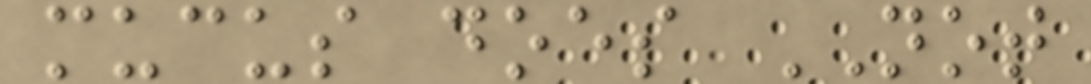mucus does NOT
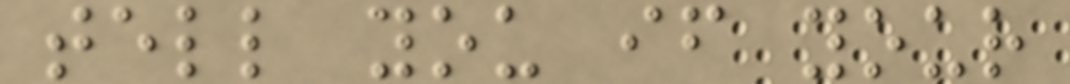tell you if your
